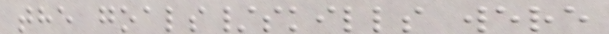the goals/skills were
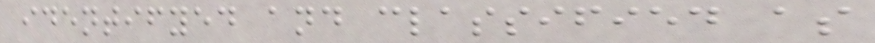identifyed and classified as
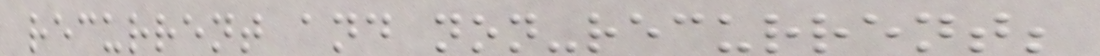recurrent and non-recurrent;
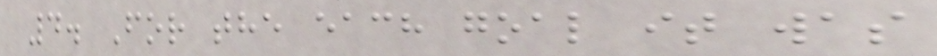4. For the each goal it was
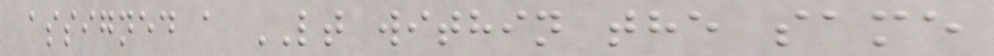assigned a LT within the same
